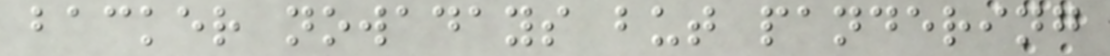backer nowadays but pandering
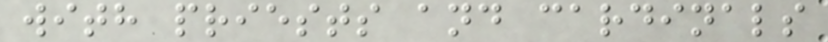with priests and cardinals
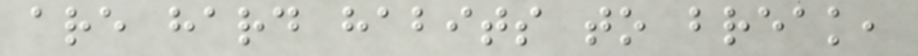are hard habits to break,
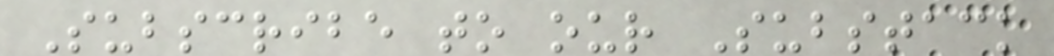Subscribe to our Substack
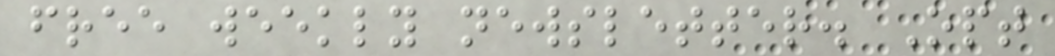free weekly newsletter. Opt
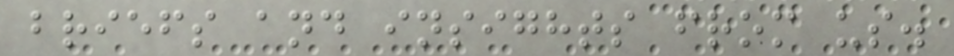briefs and insights from us.
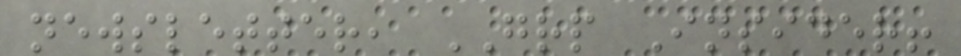newsletter, GRP Insider!
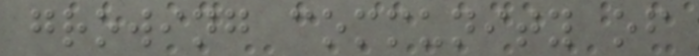growing community of
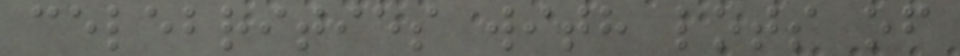celebrities with lots of
